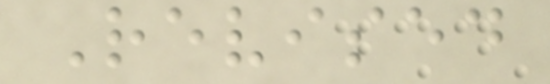Revised
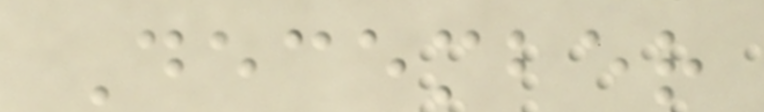December
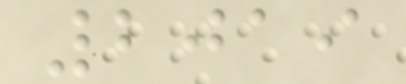2019
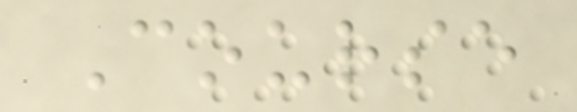Course
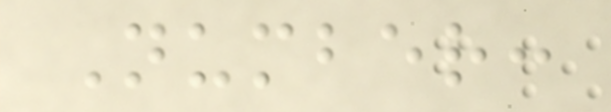Number:
